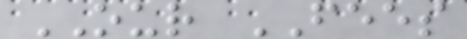OUR FEES
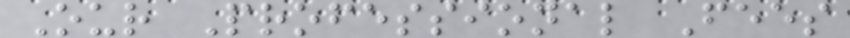Our Professional Fees
